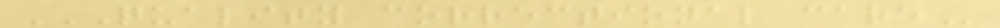QUALITY CORRECTIONAL CARE
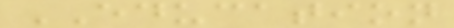EDUCATION
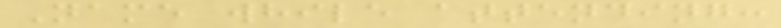Name while attending:
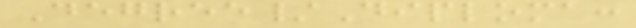Degree/Diploma:
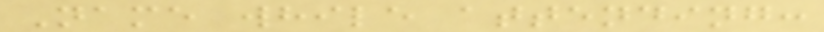Name while attending:
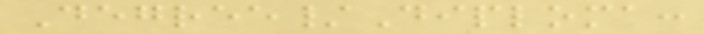Degree/Diploma:
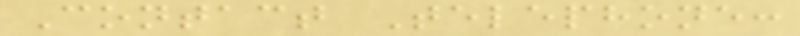Contact Telephone:
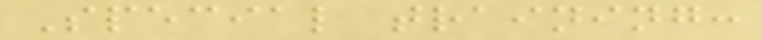Special training:
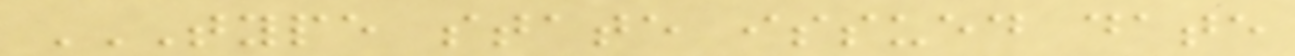TYPE STATE ISSUED DATE
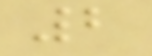2
